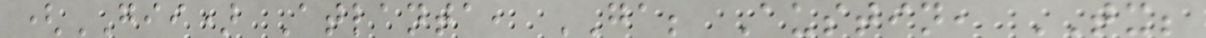(GII) Atlanta, GA; Austin, TX;
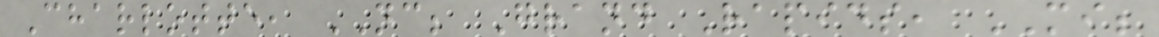Charlotte, NC; Grand Rapids, MI;
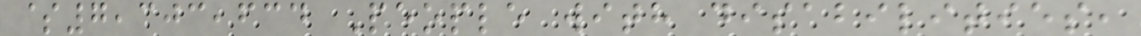$7,303,634 People with disabilities,
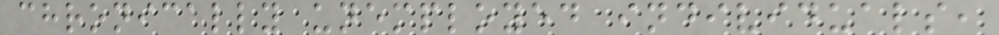chronically unemployed individuals,
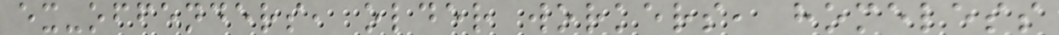ex-offenders, older workers, homeless
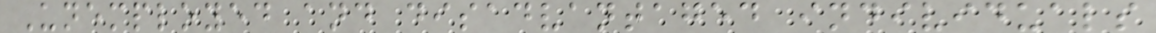Unemployed and disadvantaged individuals
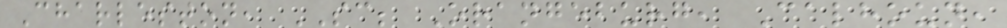Charleston, SC; Orangeburg, Calhoun,
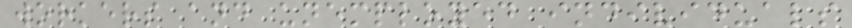workers and unemployed individuals
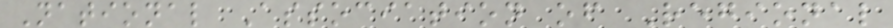National Association of Regional
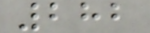282
